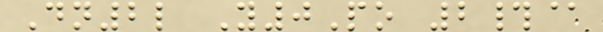Dn2l Y0Po 2#@
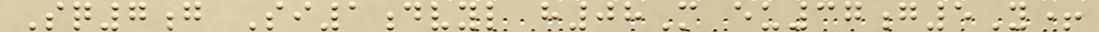Sq7g Si1dvyl h08M eu37g5Y+
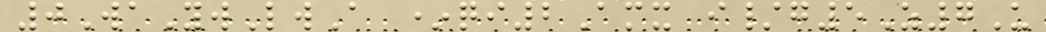0WaYwLwA *qi2Amx i/g5Z7U
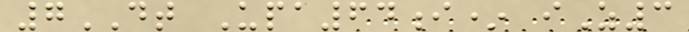7DT Upa64i* iZ3
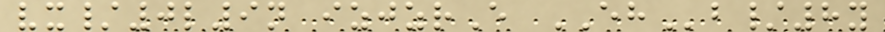vx/0l9n izjzrE EHb/8y
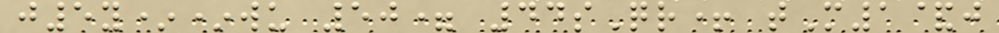j5y**wu 50= 44sQr+ tM1&j
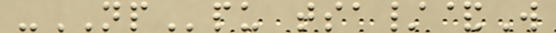-NPpu tsa/&W
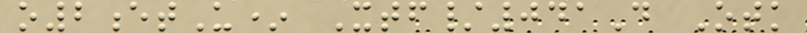o2etU* Xtf/041D Otk
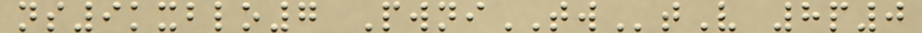ns9kxblo7 PwniTWtV 8p0
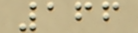166
